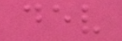dev
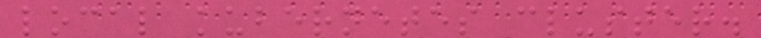local kubernetes cluster.
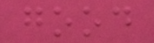good
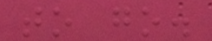to go.
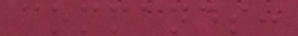commands:
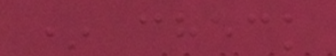* check
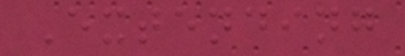Extending
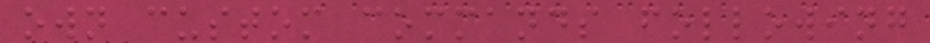own custom commands following
